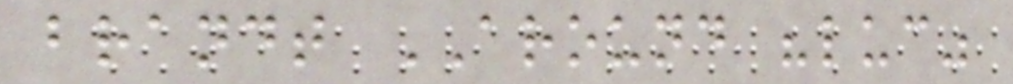brandt AROUND "luc"
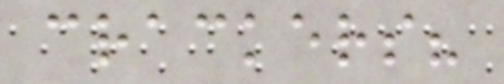crackers?
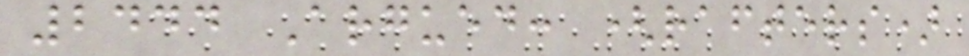2444 Argued: (rafters)
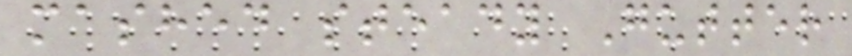mashed steady Gutter
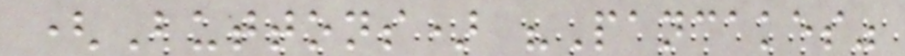(Buttons) "Pancakes"
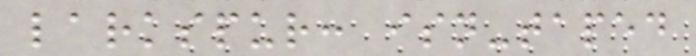larkspur: isn-taped
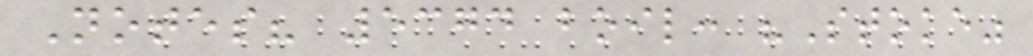Notes? 5374 boil: "Stoke"
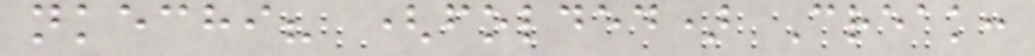nkechi? (folded) Creak:
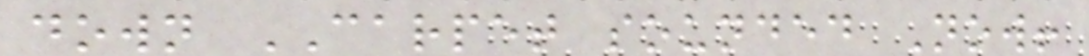down CARPET sounded Now!
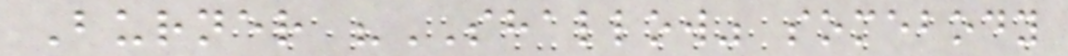Burner "SHALLOW" somebody
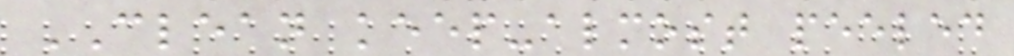CLEAN keep-almost peeled
